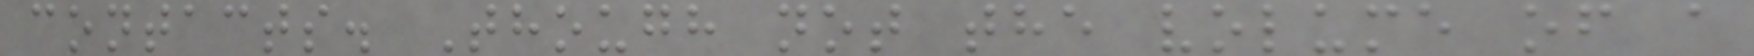contacts. Though not the volume of a
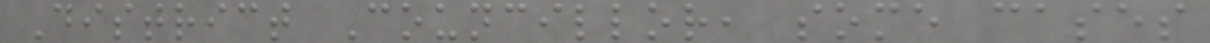District Councillor, some cases
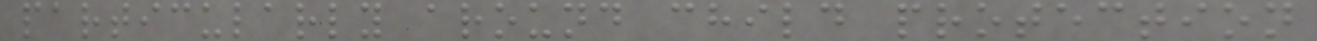particularly around child protection
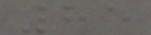85
